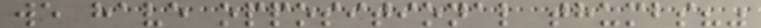we have oppositional thumbs?"
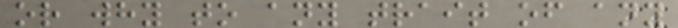or why to any trait of any
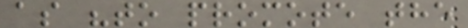as "to promote the
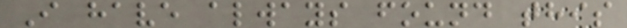I have always found this
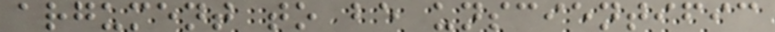argument to be unscientific
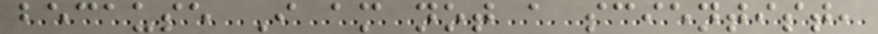because I am not a scientist,
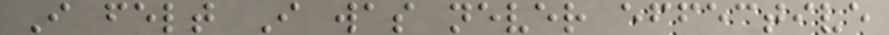I felt I was never effective
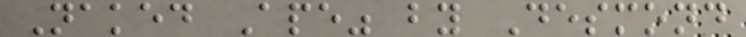Naked Ape" by Desmond
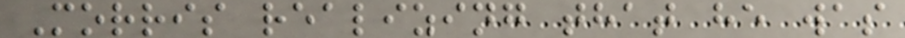Morris realizing that he was
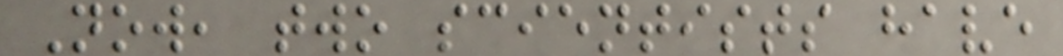Now, two scientists have
